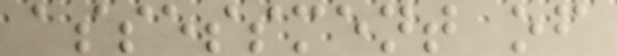assessment of
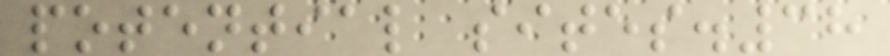potential sites.38
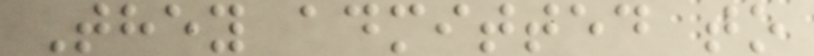They admitted to
